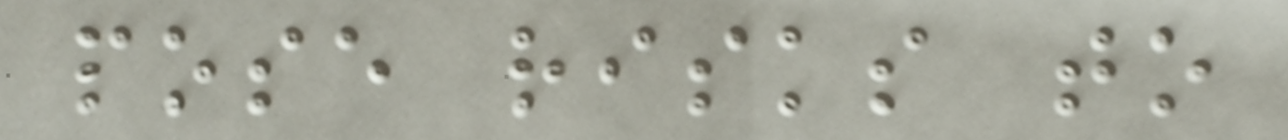pose risks to
